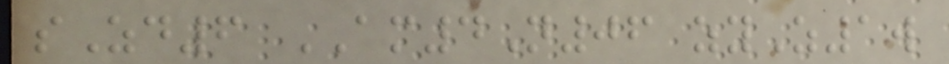sZd6 AM4N06 zyZ1w
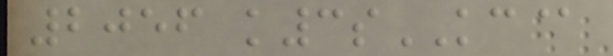2056 k3sKC@
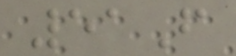51F
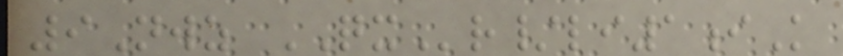9Nwz QXr/li1iK
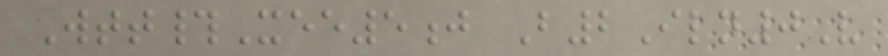Wtt#Xee5j B2Iln0V
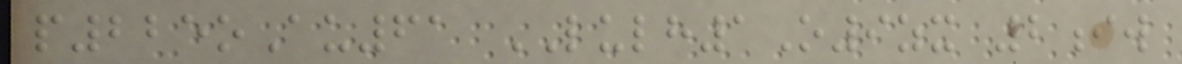p225oAu61 LULH1O9zx 2iw
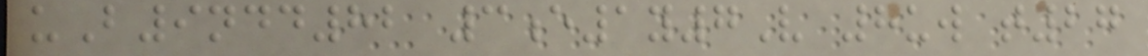uB9ndd82 3e1y7V 8uw t27
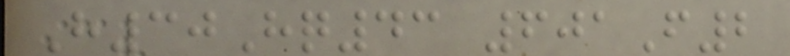H30Hq43 601F2
